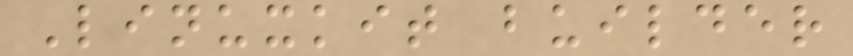Linuxkit builder
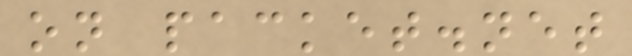on packet.net
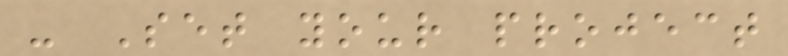- Set your project
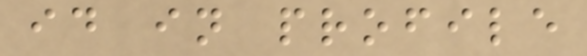id in profile
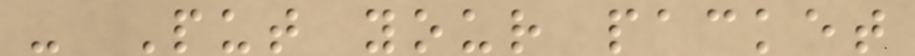- Put your packet
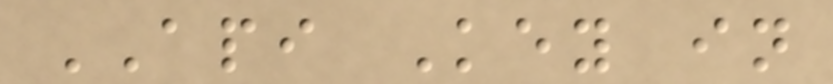API Key in
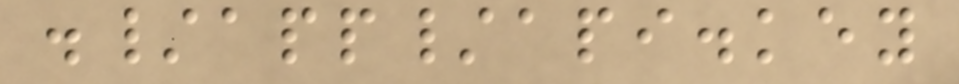./app/api.key
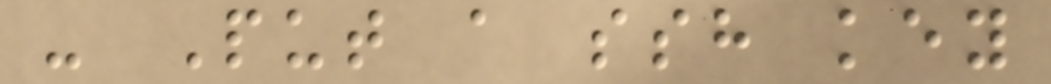- Put a ssh key
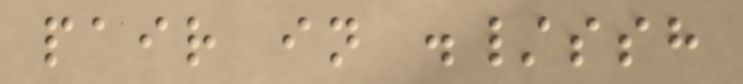pair in ./ssh
